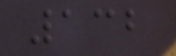132
